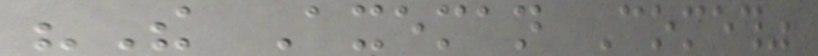"The Axeman Cometh"
